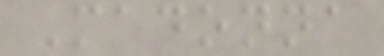Madonna
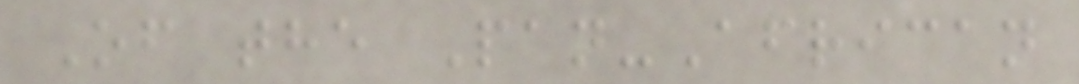Of the Pan-African
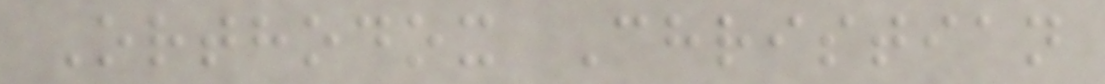Orthodox Christian
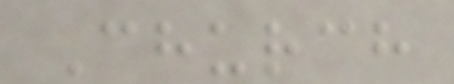Church
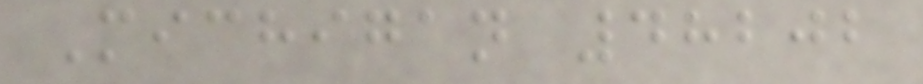Michigan 48202
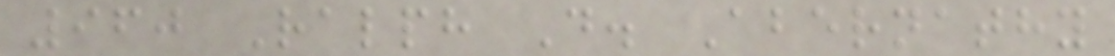960 Ralph D. Abernathy
